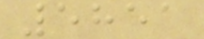5851
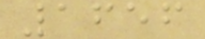1656
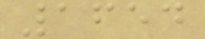1654
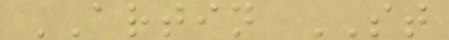ARTIN ST
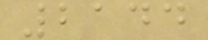2144
